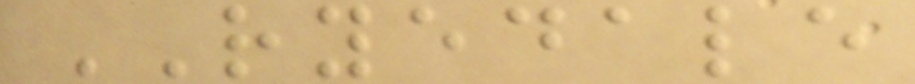RYEDALE
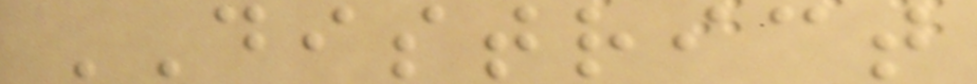DISTRICT
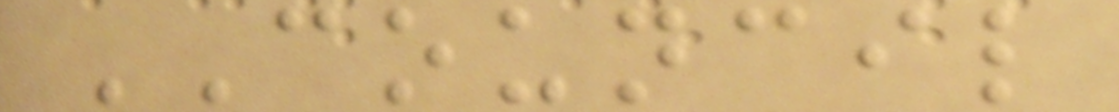COUNCIL
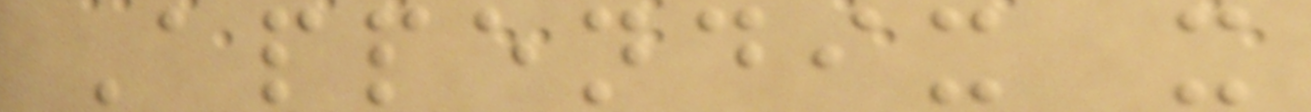Appendix x
